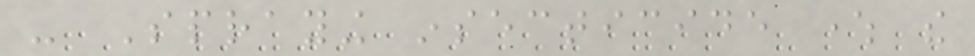- Spraying insecticide where the
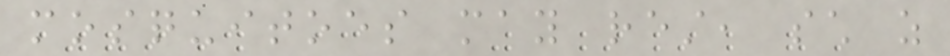mosquitoes may rest, such as
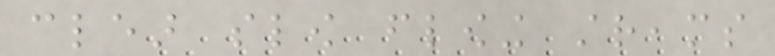clear slow flowing streams
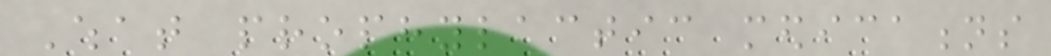What prophylactic medications
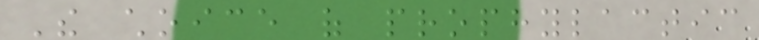The choice of prophylactic
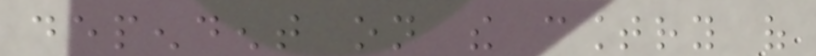dependent on the country of
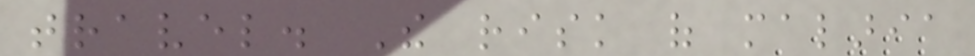travel. The risk of malaria
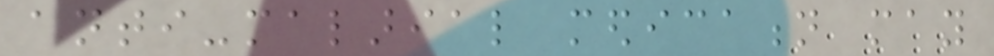anti-malarial medication may
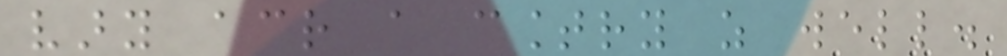vary across a country as well.
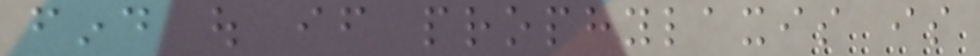find out if prophylaxis is
